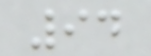94
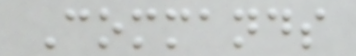Commands
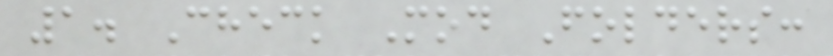1. Check Mod Folders:
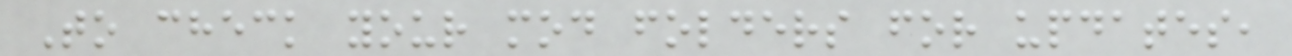To check your mod folders for updates,
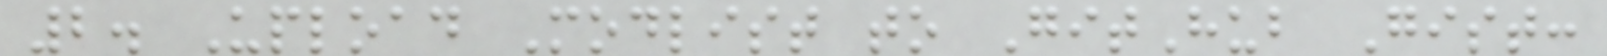2. Upload Modlist to GitHub Gist:
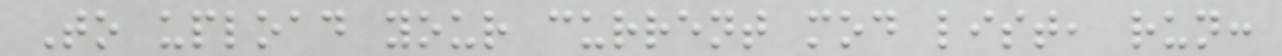To upload your current mod list, run:
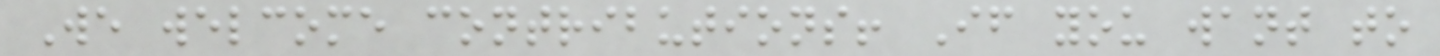We welcome contributions! If you want to
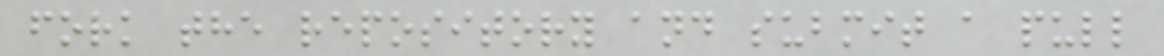fork the repository and submit a pull
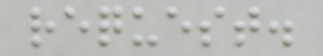request.
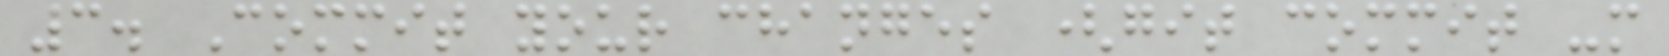3. Commit your changes (git commit -m
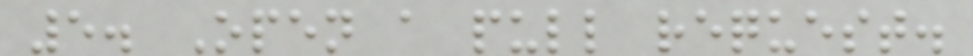5. Open a pull request.
